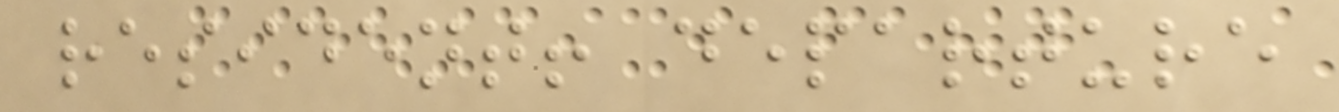resident! departure
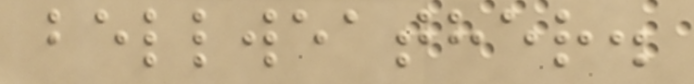bellweather.
